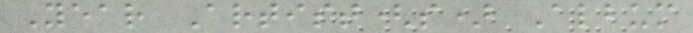Year Artist(s) Album
